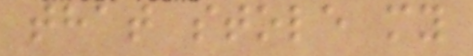that stole my
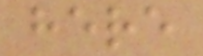here
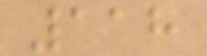118
